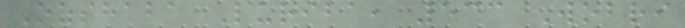Ozshaba Luriba, 533 Wobri
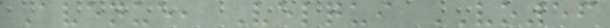Avenue, Velqui VO56
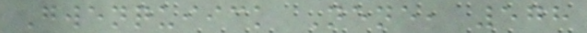Gwenquiick Nene, 578
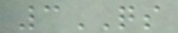3QS
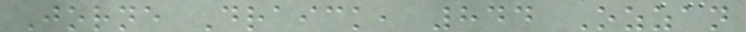Jorne Draick, 844 Ozzan
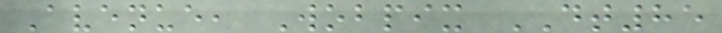Avenue, Wobpix DT85
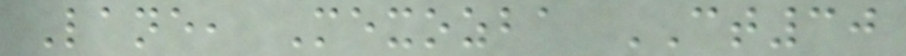Lane, Mexozba CT30
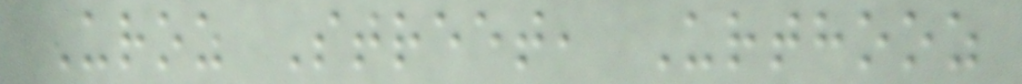Uroz Street, Urthooz
